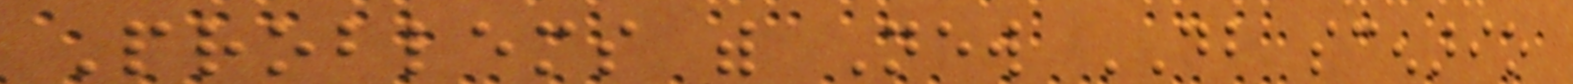Problems with New DB scenario
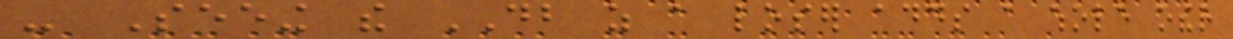- Seeing the DB as a loser adds a whole other
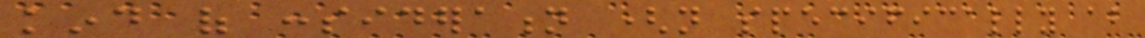kind of consideration (not specifically about
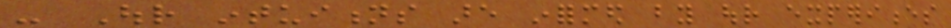- Our intuitions are informed by our experiences
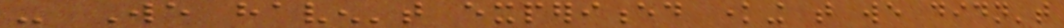- We haven't experienced knowing that we didn't
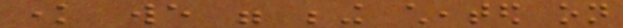know we were being cheated on
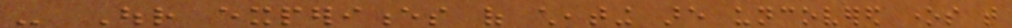- Our experiences of cheating are uncovered ones that
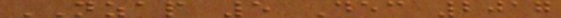NZAP 5 Dec 2017
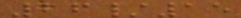26/15
